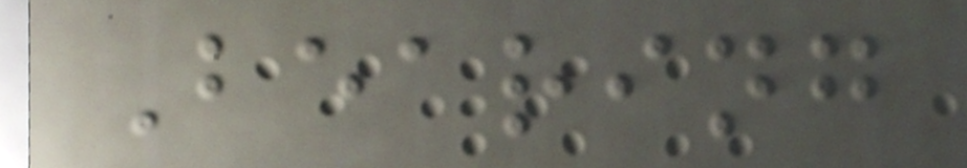Bearing
